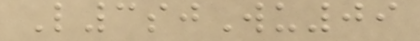L3sjWu09
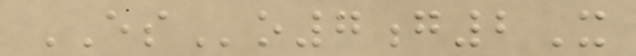ESo7g2X
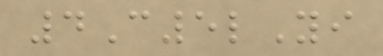4C5lYi
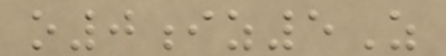o0iz5Z
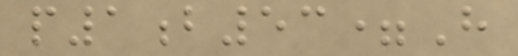p1b53=H
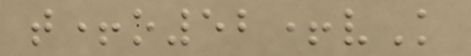t+o52+vK
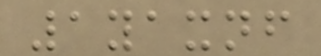1yaxnf
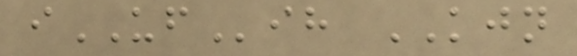iUFih KJN
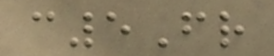c5Fr
